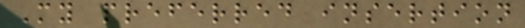My preferred insertion
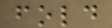fold
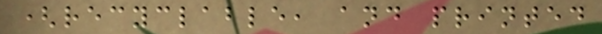(recyclable, and printed
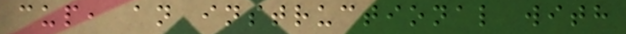cup, an instructional with
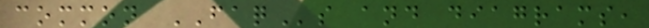common FAQs and diagrams,
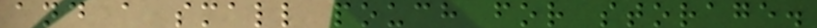and a small pouch for storage.
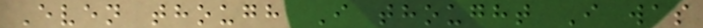Even though I thought I was
